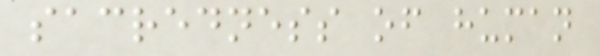sacredness of human
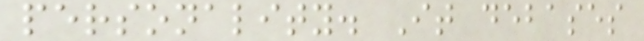personality. It debases
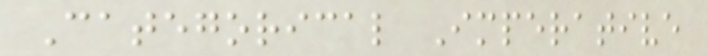Categorical Imperative
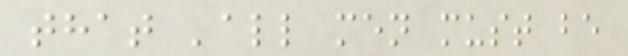that 'all men must be
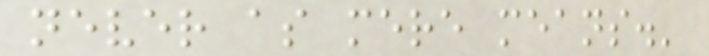never as mere means.'
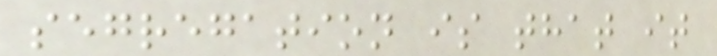segregation is that it
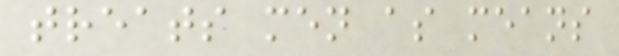treats men as means
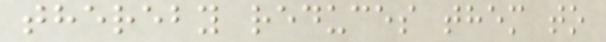thereby reduces them to
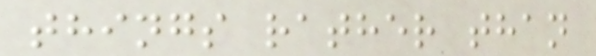things rather than
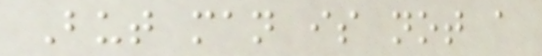But man is not a
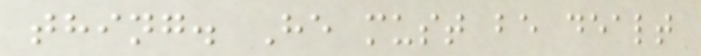thing. He must be dealt
